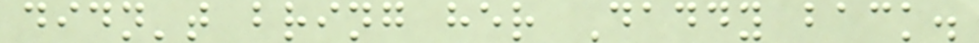didn't bring her Daddy back.
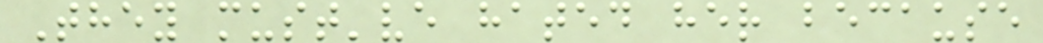They must've hated her because
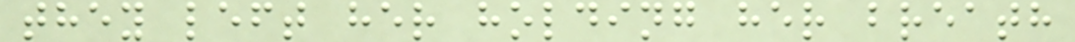they left her holding her breath
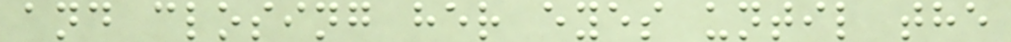and closing her eyes until the
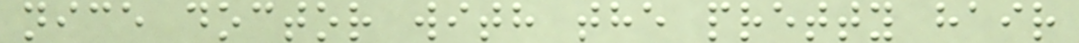nice doctor with the pretty hair
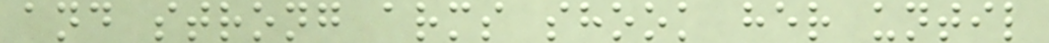and strong arms shook her until
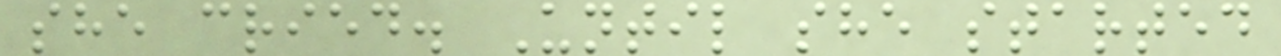she cried. Until she started
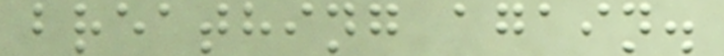breathing again.
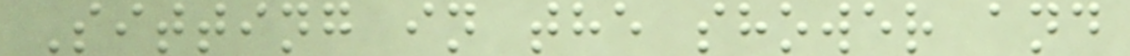Sitting in the shower and
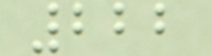222
